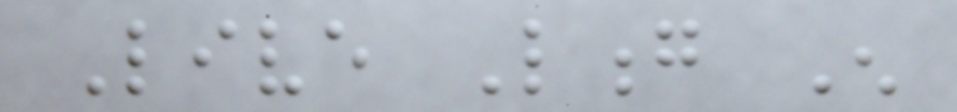Live Long Enough
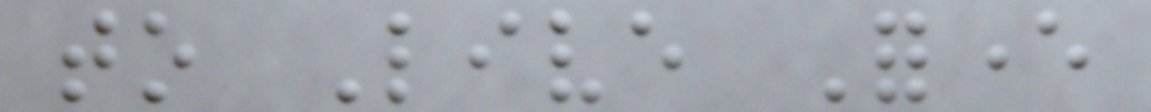to Live Forever
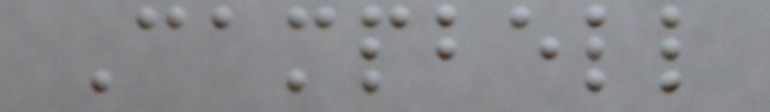Campbell
